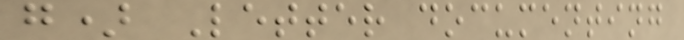g) Letter documenting
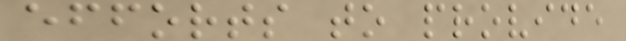efforts to provide
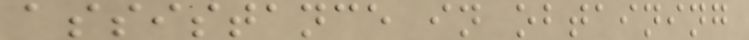assistance in obtaining
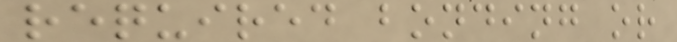required bonding or
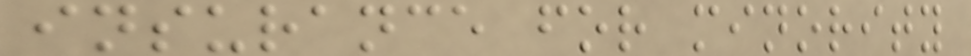insurance for minority
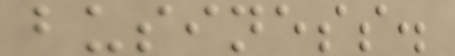business.
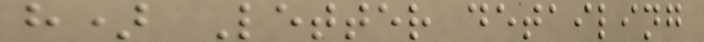h) Letter detailing
